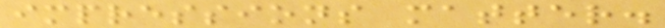impressions matter.
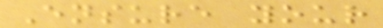Ensure your
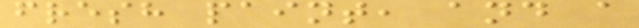fresh paint, and a
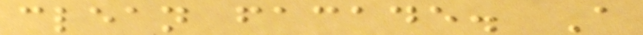clean facade. A
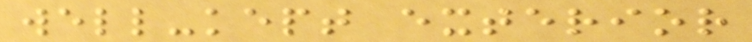well-kept exterior
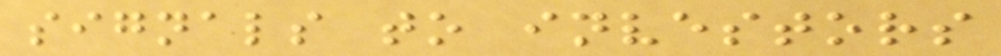signals to investors
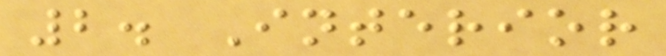2. Interior
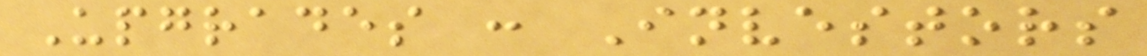Upgrades : Investors
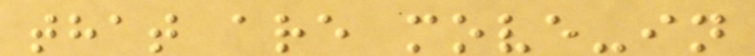that are move-in
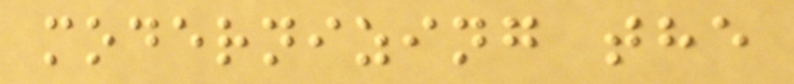modernizing the
